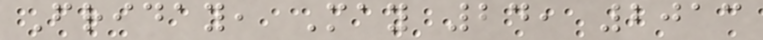Friday, May 24, 2013
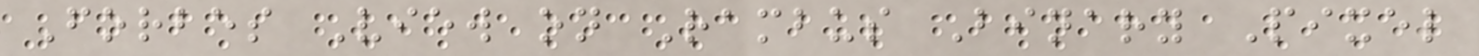Forbes View on Rambus Binary Pixel
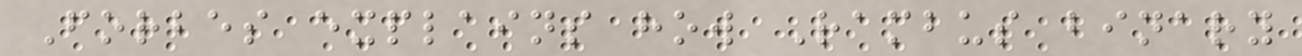Forbes explains how Rambus binary
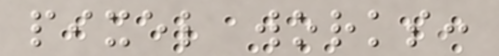pixel works:
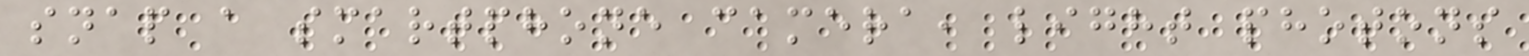snap a smartphone camera, light photons
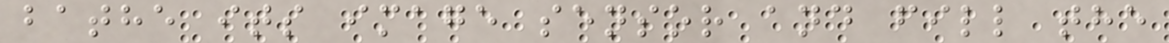bathe its image sensor and fill the
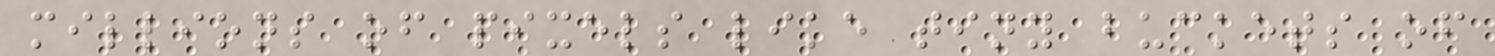millions of pixels like tiny buckets of
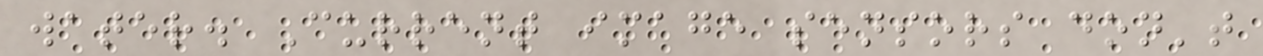water. Current image sensors don't
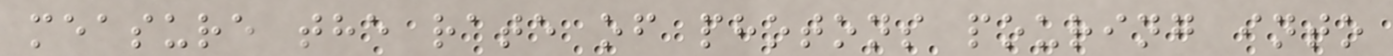measure the rate of photons pouring into
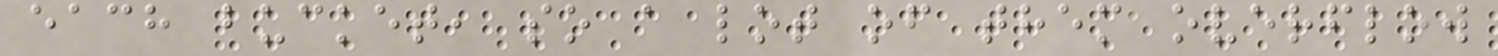each bucket, so a lot of them overflow
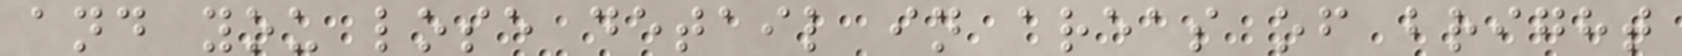and you lose detail in areas of bright
